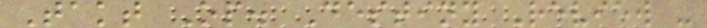Takt Op. Destiny Review -
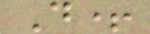D+
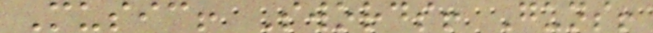Music! Swords! Guns!
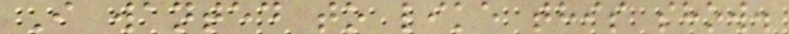I wanted to like this show.
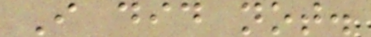I did not.
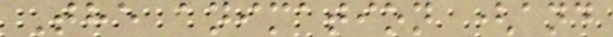The animation (and
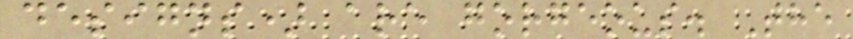designs) are gorgeous. The
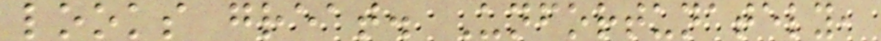looks great. Unfortunately,
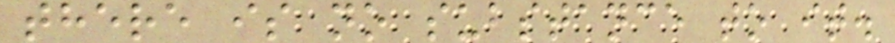there is no substance to it.
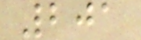201
